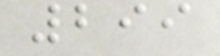299
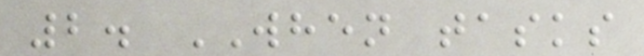2. WHEN tasks
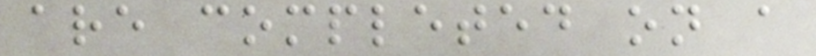are completed on a
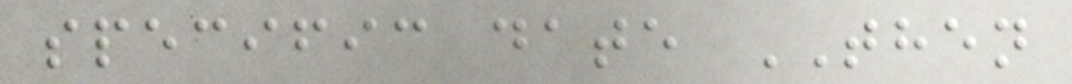specific date THEN
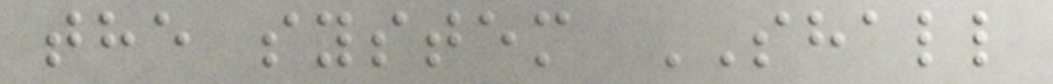the system SHALL
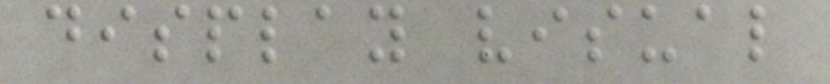display visual
